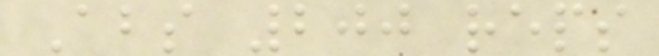Abs 200 reps
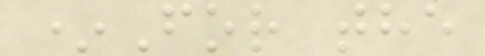*For the
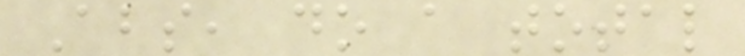Abs, do a total
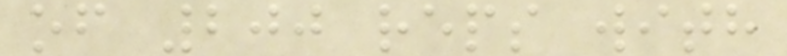of 200 reps with
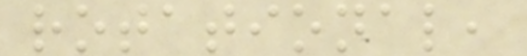rotational,
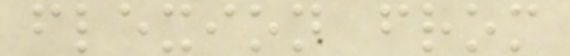flexion from
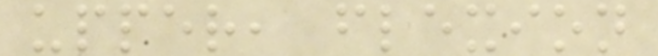upper, flexion
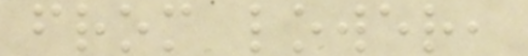from lower,
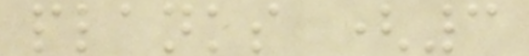planks (3
